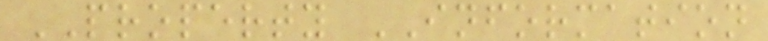PROPERTY INFORMATION
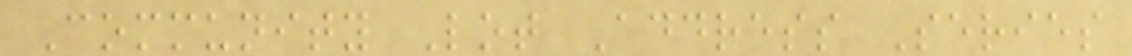Community Lot Address Series
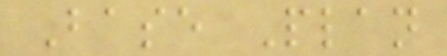Base Plan
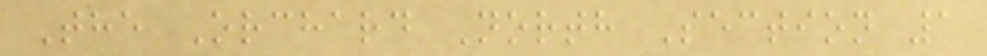The Orchard North Section 1
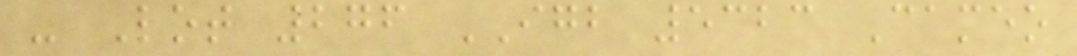- Lot 276 IGB 5323 Cameo
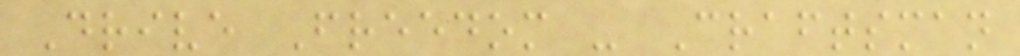Drive Freedom - Craftsman
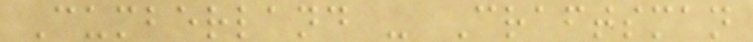Cumberland - Craftsman
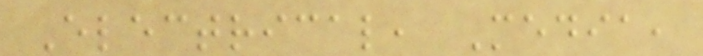Electrical, Media,
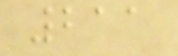211
